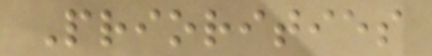Priorities
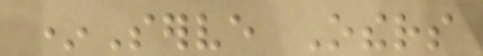*Serve Others
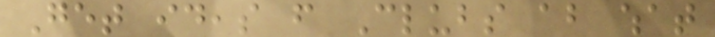Get ideas from Clubs about what
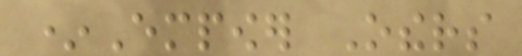*Empower Others
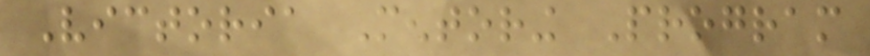Victoria Mentoring Program
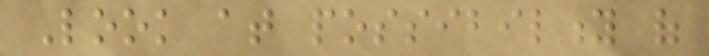Look at possibility of
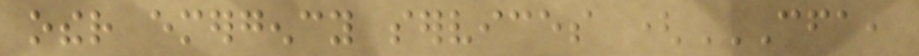other emergency services (CFA,
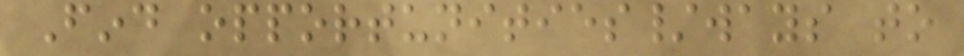Find opportunities/ways to
